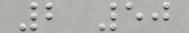2 50
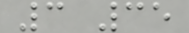3 35
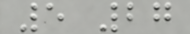5 27
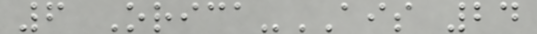6 Orica-AIS 24
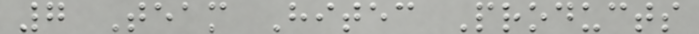7 Team Hitec Products
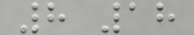8 18
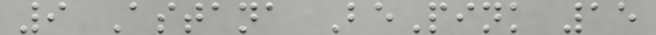9 Astana BePink 15
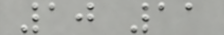10 11
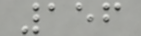156
